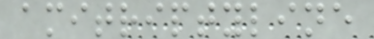amitriptyline
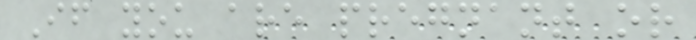If you are pregnant or
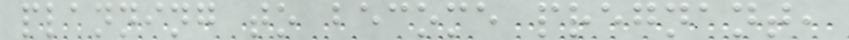planning to become pregnant,
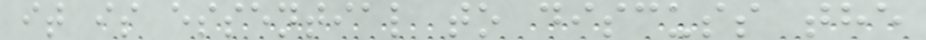it is essential to discuss the
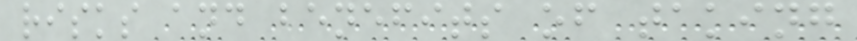risks and benefits of taking
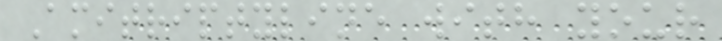Amitriptyline with your
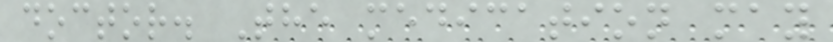doctor. The medication may
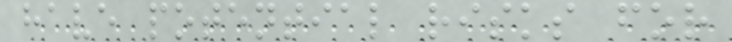have potential risks for
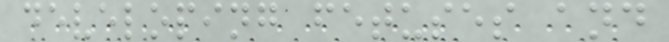developing fetuses and
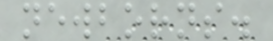newborns.
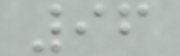96
